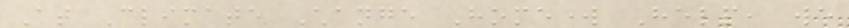At Climate Change Homework Help, we
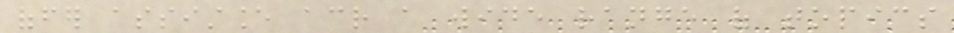offer assistance across a wide range of topics
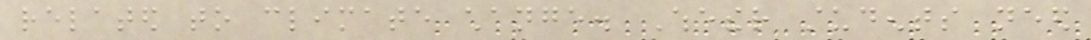related to climate change. Whether students need
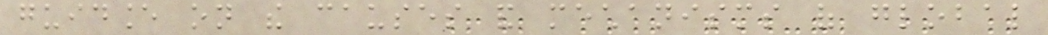guidance on the causes and mechanisms of global
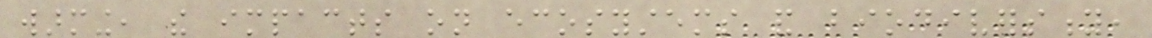warming, the impacts on ecosystems and biodiversity,
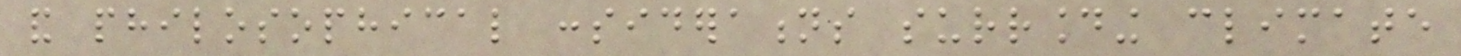and philosophical considerations surrounding climate
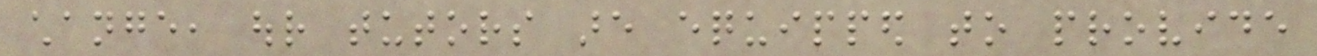change, our tutors are equipped to provide
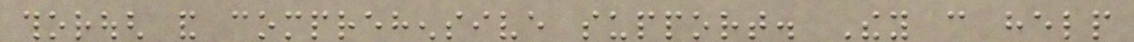thorough and comprehensive support. They can help
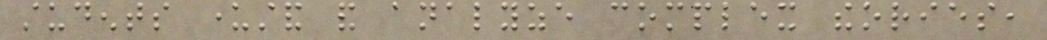students understand and analyze complex theories,
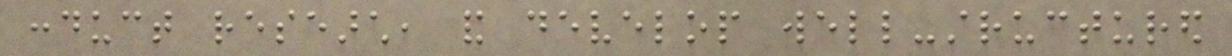conduct research, and develop well-structured
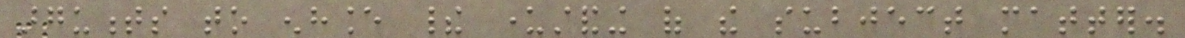arguments to enhance their understanding of the subject matter.
